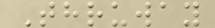Thruway
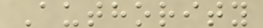Authority
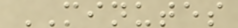MINUTES
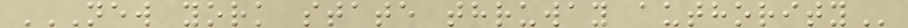NEW YORK STATE THRUWAY AUTHORITY
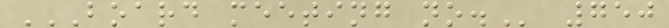BOARD MEETING NO. 750
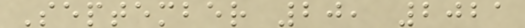September 20, 2021
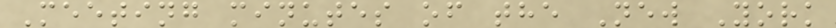Meeting minutes of the New York
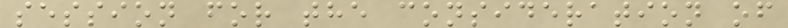session for the consideration of
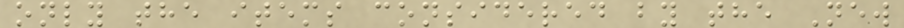only the items considered by the New
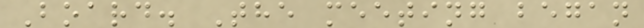Board. The meeting began
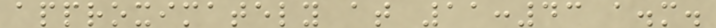approximately at 11:43 a.m.
